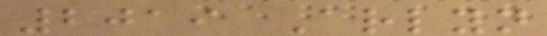2019 Arlyn
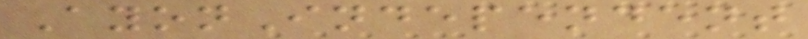AyonIndependent
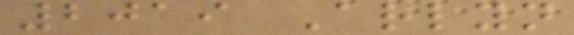2019 Arlyn
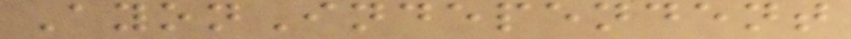AyonIndependent
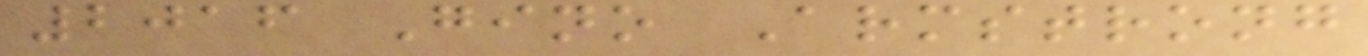2016 Gino Armstrong
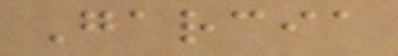Garcia
